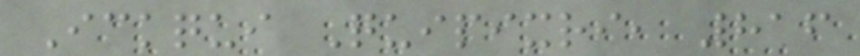Ickqui Quipixri, 816
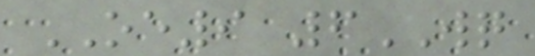OE9 6WQ
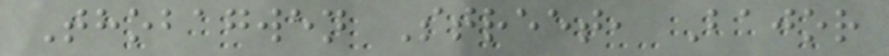Thobagwen Street, Bajor
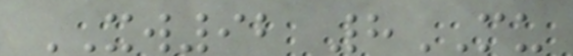XW92 8MU
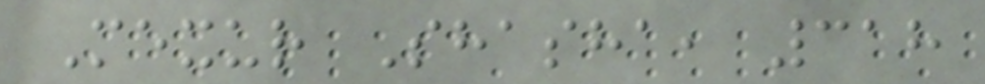Mexur Shasha, 318
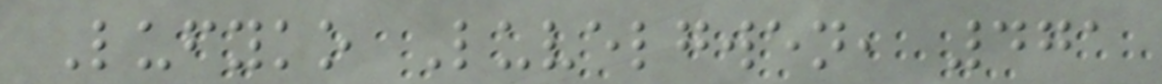Lufyko Luvelgwen, 471
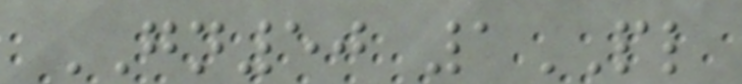GN50 1PL
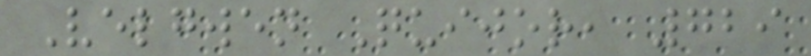Velgwen Quijor, 729
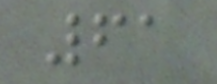61
